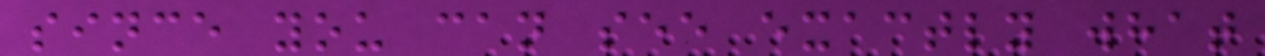since you can see exactly what
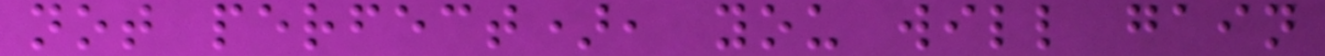not perfect), you will gain
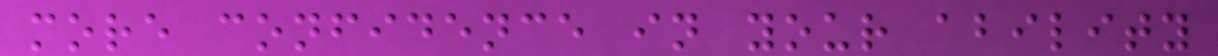more confidence in your ability
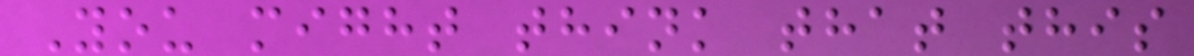You might think that this
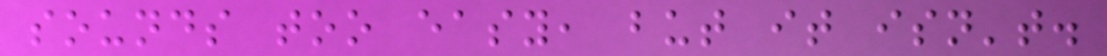sounds too easy, but it isn't.
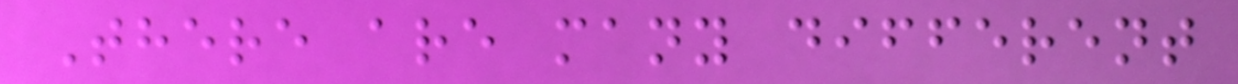There are many different
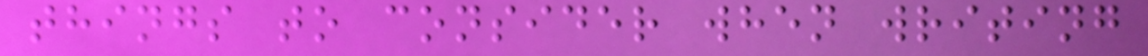things to consider when writing
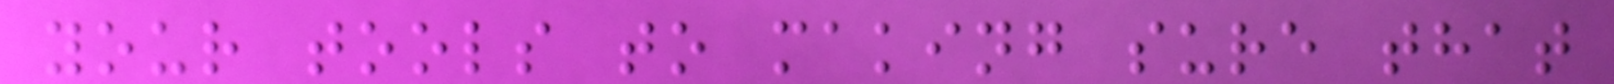your tools to making sure that
